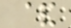&
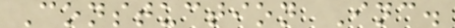Constuction Inc.
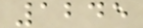1245
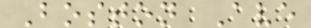Boston Ave
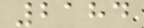2184
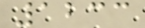1233
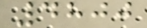4800
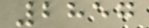2857
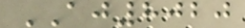AJ8020
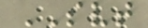SVT
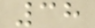38
